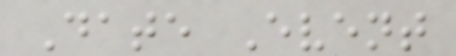Date Event
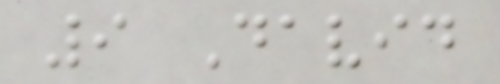9 David
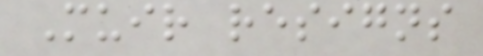Muir resigns
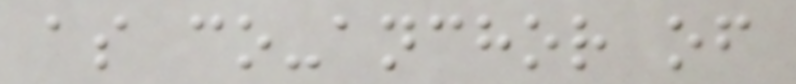as co-anchor of
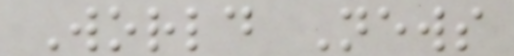World News
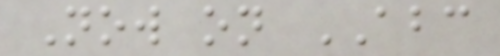Now on ABC
